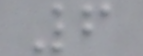6
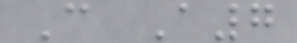C A7
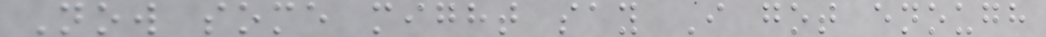Now some might say I got enough
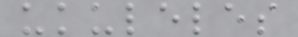ukuleles
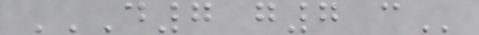D7 G7 C
